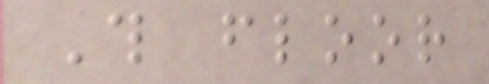This floor
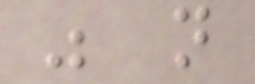was not
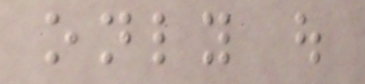only out
